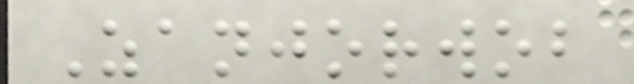Zanjorwob
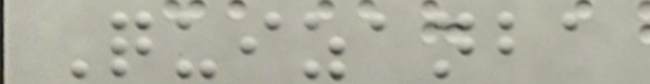Quizanba
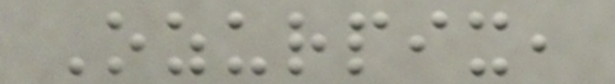Ozurpix,
